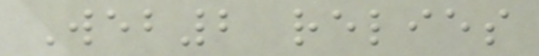Web2 relies
